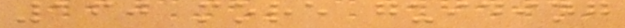160 more guiding
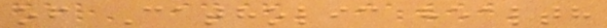of Catholic health
